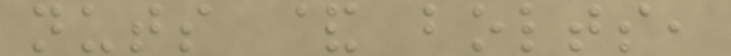nuts & bolts,
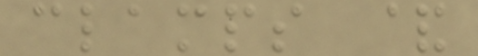clamps &
